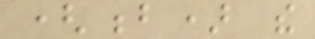(b) the
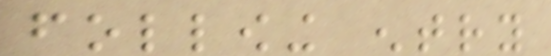following entry
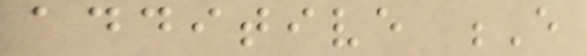additive E
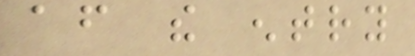after the entry
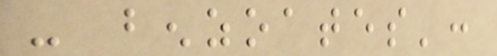- benzoates':
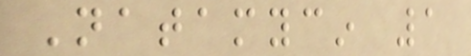Natamycin 1
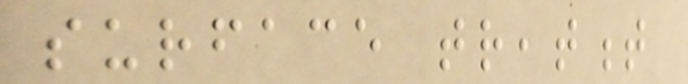surface treatment
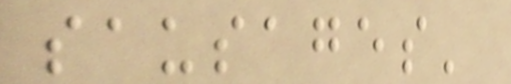sausages'
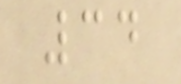34
